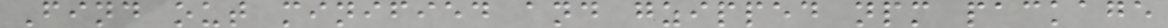Find out minified and gzipped npm package
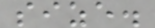size.
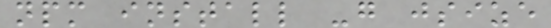npm install -g jsize
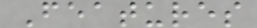Features
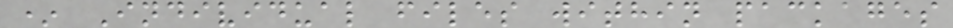* Individual files within packages
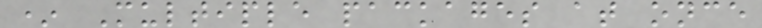* Multiple packages at once
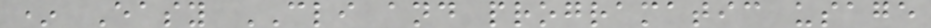* Easy CLI and programatic usage
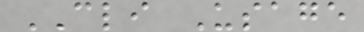CLI Usage
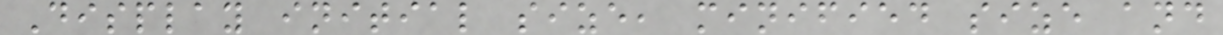Display initial size, minified size and
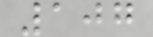107
